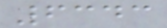6343
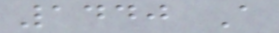1440 A
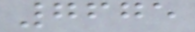7675
